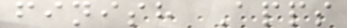finish Apps
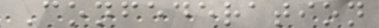Confederation
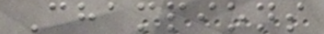Champions
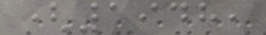(1948,
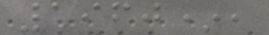1960*,
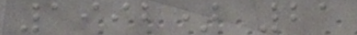1992) 21
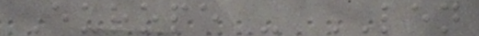Europe - LEN
